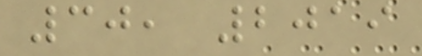30, 2019
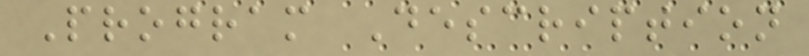Program Description
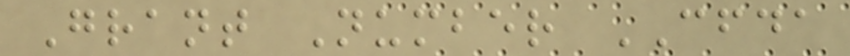Grant Number CFDA
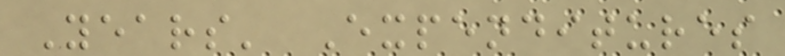Years' Expenditures
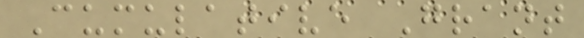Cumulative Grant
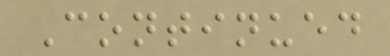Continued
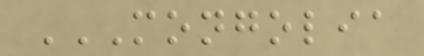MONGOLIA
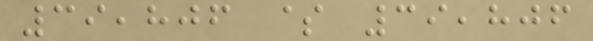39,806 $ 39,806
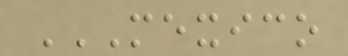MEXICO
